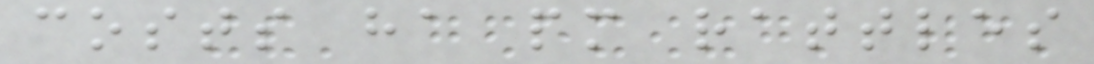costs ha pm rattles
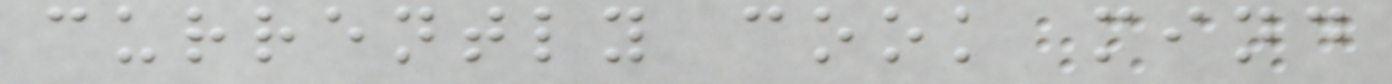currently cook mind
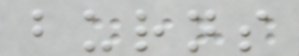burns
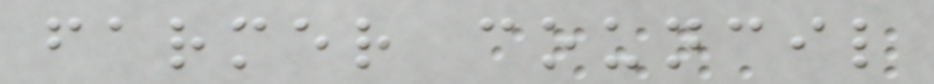farmer council
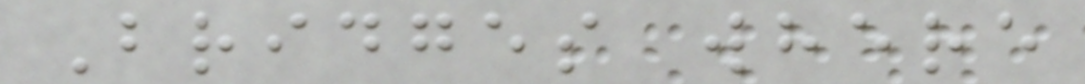Bridges where
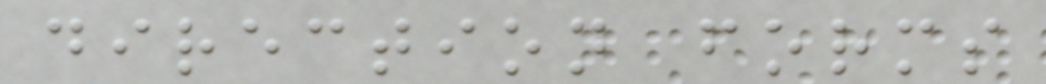direction forms
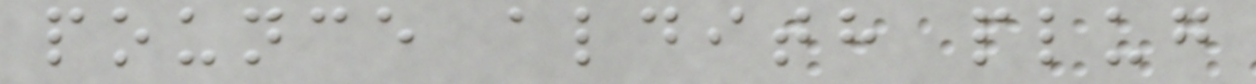pounce aldith plug
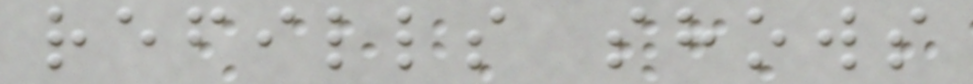refills shows
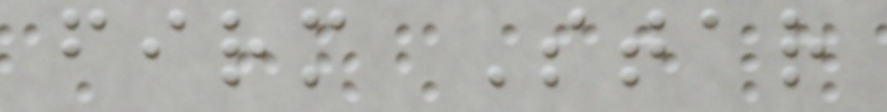firm Star
